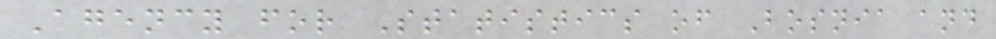Agency for Statistics of Bosnia and
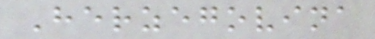Herzegovina
